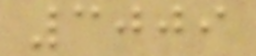3009
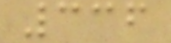336
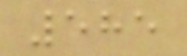585
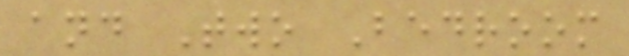and Two Bedroom
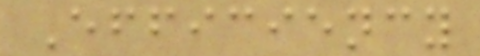Efficiency
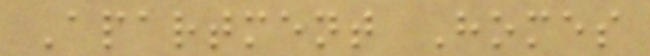Apartment Homes
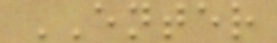ENTER
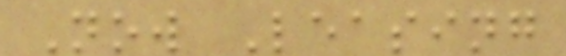Now Leasing
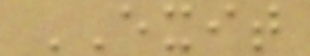EXIT
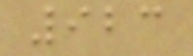923
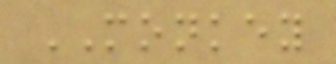MONKEY
